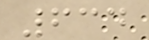634
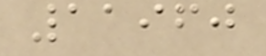11960
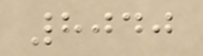8040
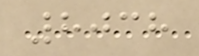8038
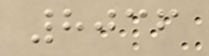8036
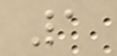1
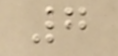7
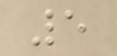5
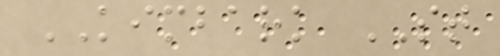KIMBARK ST
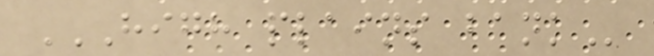HIGH PLAINS BANK
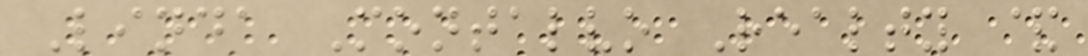Linda Montalvo Realty &
